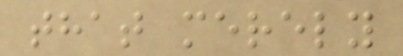that merely
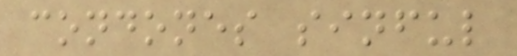condones sinful
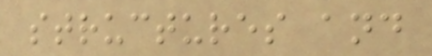structures and
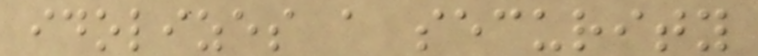idolizes a security
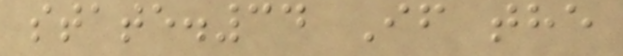state.34 If the
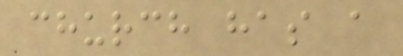church has a
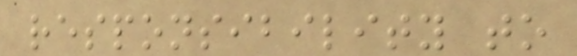responsibility to
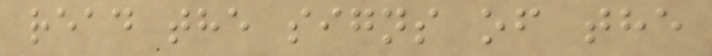read the signs of the
